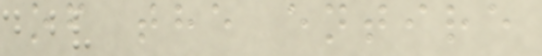of the entire
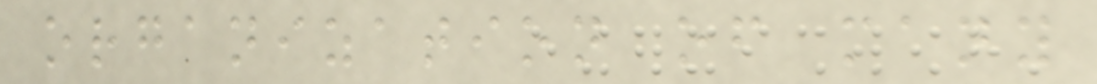organization of many
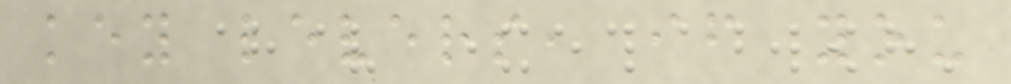key levers, if you
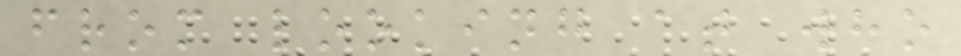from looking at who
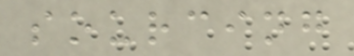sourcing
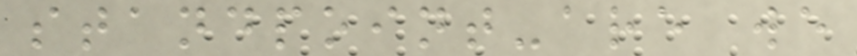standpoint-are we
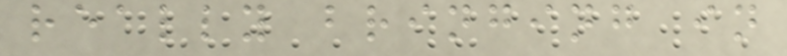really bringing in
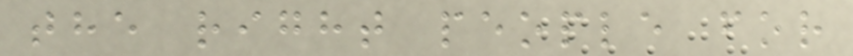the right people for
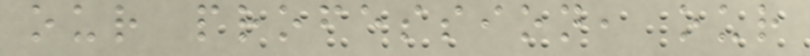our profession, our
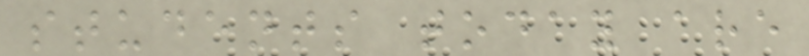students today are
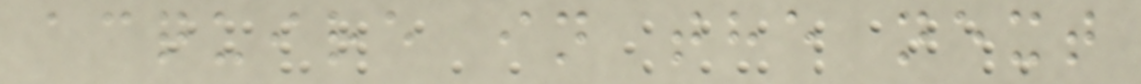acquire in the next
